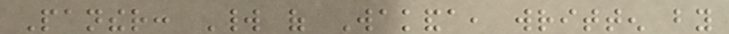Panther: World of Wakanda, written by
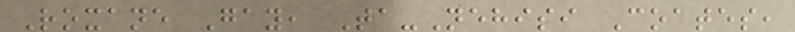Roxane Gay, Ta-Nehisi Coates,
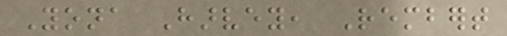Yona Harvey, Rembert
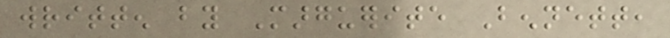written by Marguerite Bennett,
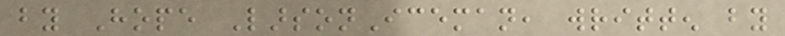by Hope LarsonIceman, written by
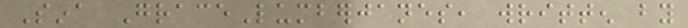Sina GraceLumberjanes, written by
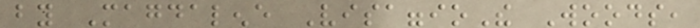by Magdalene VisaggioThe Woods,
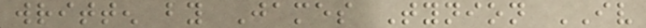written by James Tynion IV
